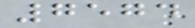7574
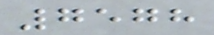7578
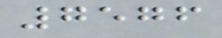7576
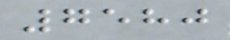7580
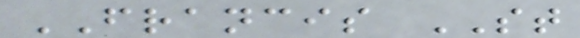FRANCIS ST
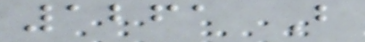1261 B
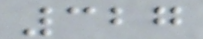327
